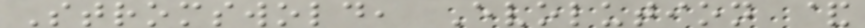Stromswold, Evolution &
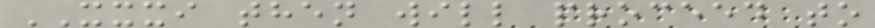XXXI then will proceed to
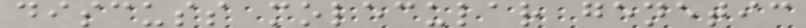discuss molecular genetic
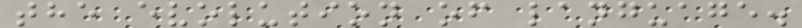the evolution of language.
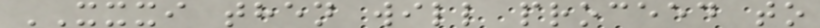XXXI then will proceed to
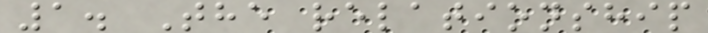1. The relationship
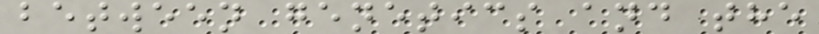between genetics and the
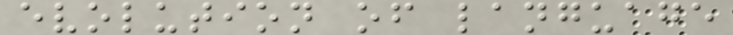evolution of language
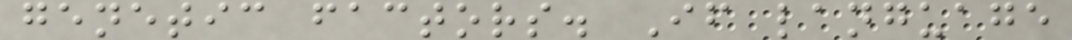genetic factors. If language
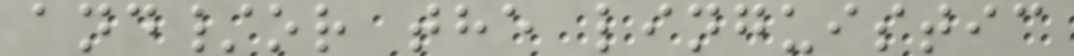and/or the linguistic
